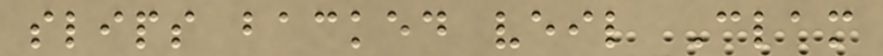slips backed veil Clam
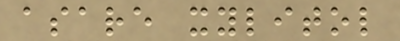asare xylitol
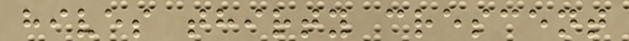hives thirty crescent
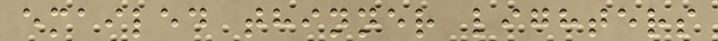emailed thinner lighters
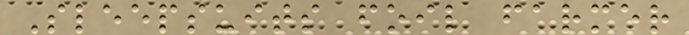Sleepsuits foil farmer
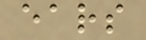ears
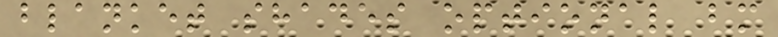blanket shades optional bm
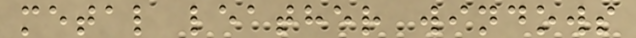metal leather windows
